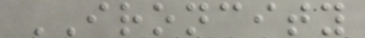IRONCITY
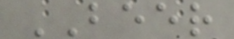BEER
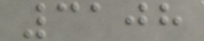3108
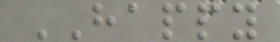HAPPY
